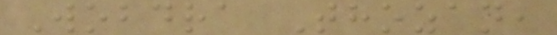Wobdra Thozan,
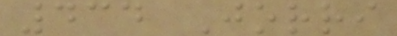434 Jorri
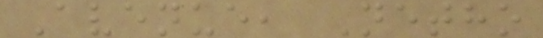Avenue, Netho
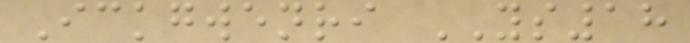Ickgwenri YS18
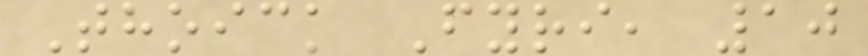Thoick Fyri, 10
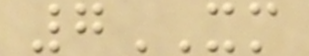7XM
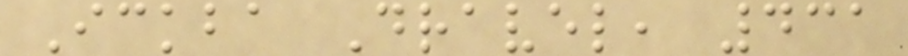Ickba Dravel, 431
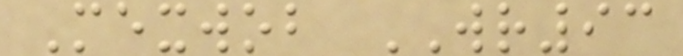Mexwob WR93
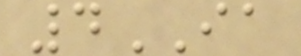4IA
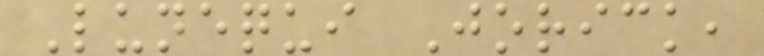Lunequi Jorick,
